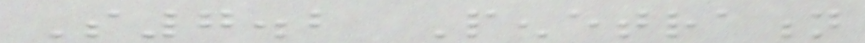S7.2 Penetration
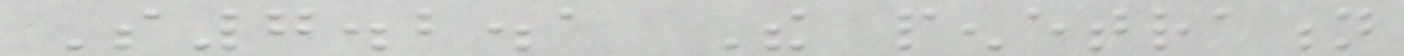S7.2.1 The penetration
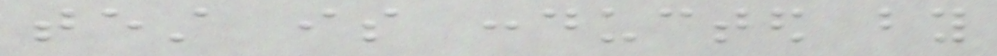test is conducted by
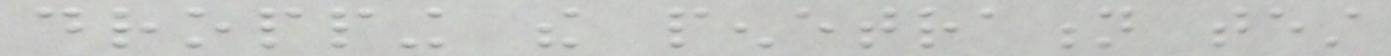dropping the penetration test
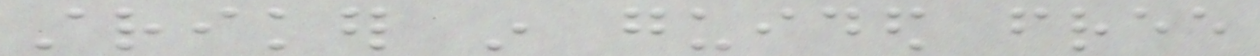striker in guided free
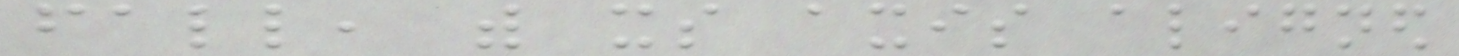fall, with its axis aligned
